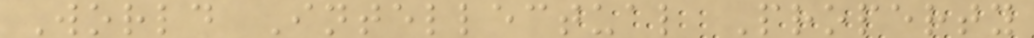World Intellectual Property
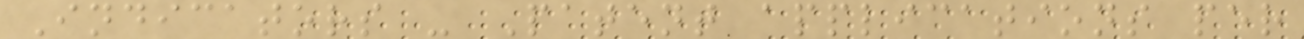Indicators - Patent applications per
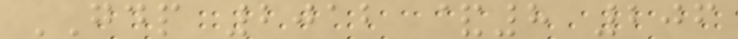GDP 2012 &8 206
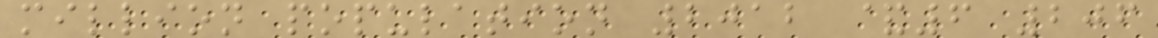million population 2012 &6 206
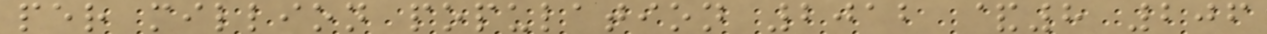per million population 2012 &8 206
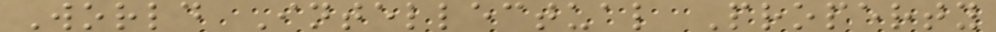World Intellectual Property
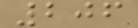206
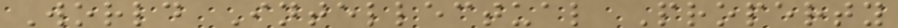World Intellectual Property
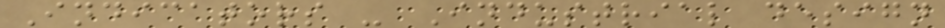Indicators - Industrial design
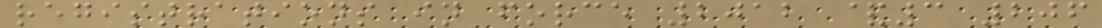registrations in force 2012 &3 206
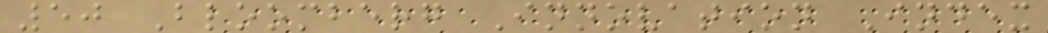50 Bloomberg Innovation Index
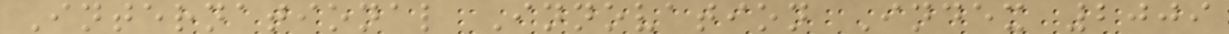International Innovation Index 2009
